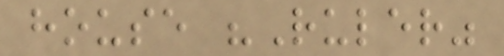house "Ruler"
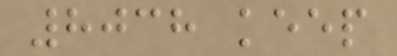8038 keep
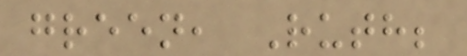green, Ruth;
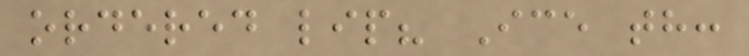ordered lip? Ice th:
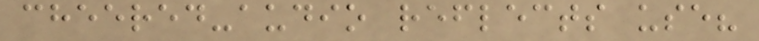cheered-audio reflects use?
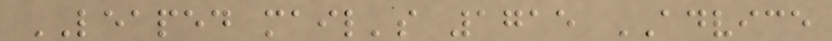LEAPED mail's 1715 ADVICE
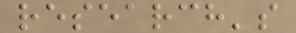research's
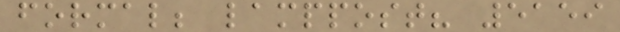formal; lamppost? 5159
